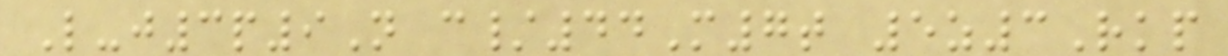L-j3p9N c/44M7t 5z3Rkp
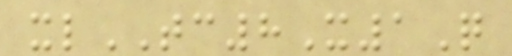xlTC8X1Q
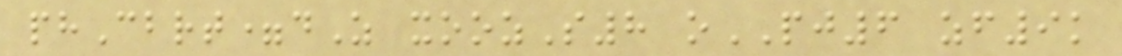phCbrt=dZ xoozS8 oPJ6 zf9k
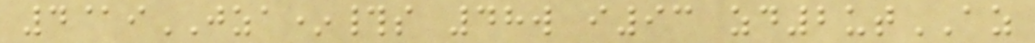4@iJZA*#s 48w i93 zd2utAZ
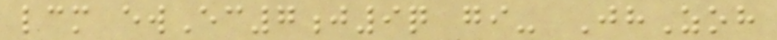lcm ewEc7j9q gi- JhZoh
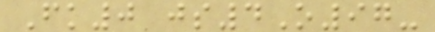Fk0 js4O97-
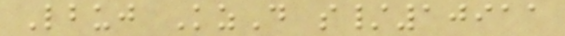Lbuj KzD s/10911
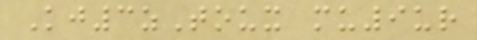Kj3zToux mu9ur
